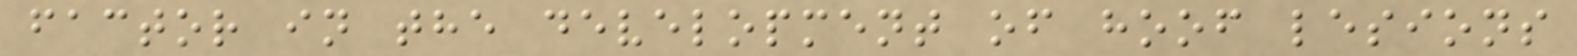factor in the development of hoof lesions
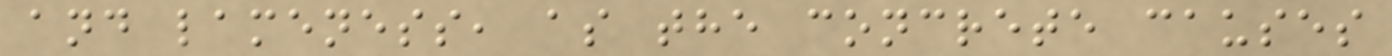and lameness, as the concrete causes
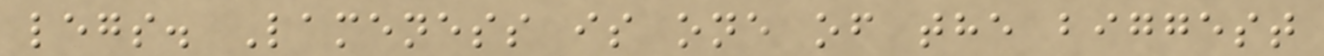legs. Lameness is one of the biggest
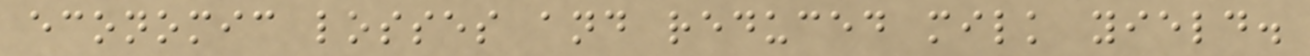economic losses and reduced milk yield.
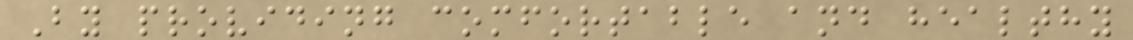By providing comfortable and healthy
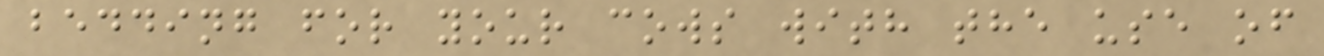bedding for your cows with the use of
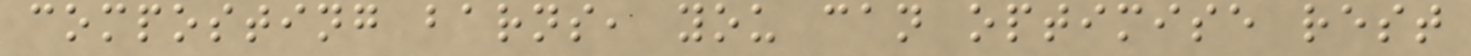composting barns, you can optimise rest
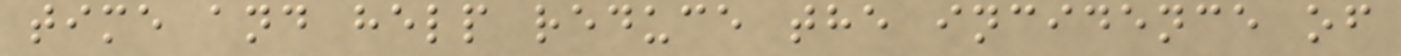time and help reduce the incidence of
